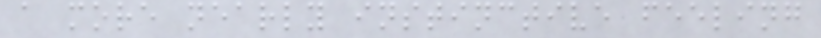a more nearly instinctive feeling
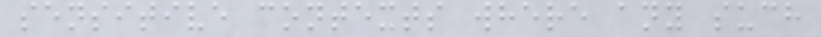sensitive contexts where any such
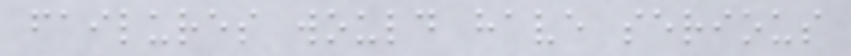failures would have serious
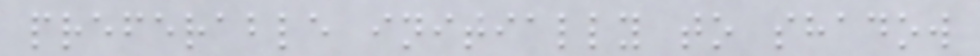preferable initially to shadow
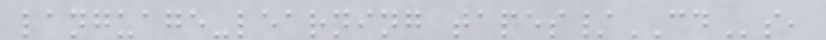language-learning tapes/CDs,
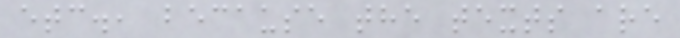etc., because the texts are
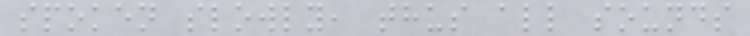spoken slowly, thus all sounds
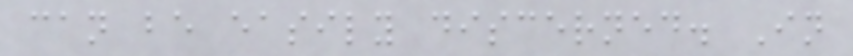can be easily discerned. In
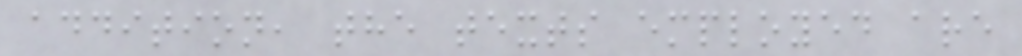addition, the texts employed are
